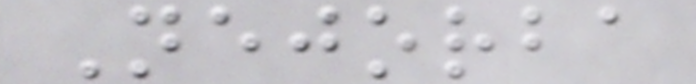Nejorba
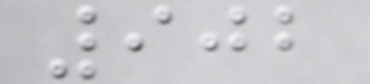902
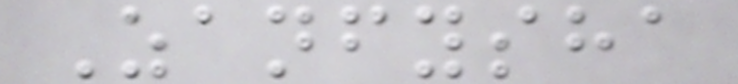Zanfysha
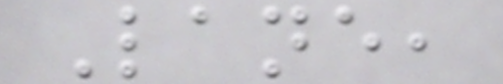Lane,
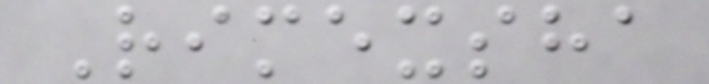Rimexsha
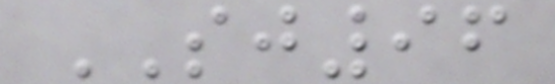SJ96
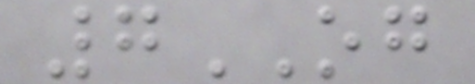7OG
